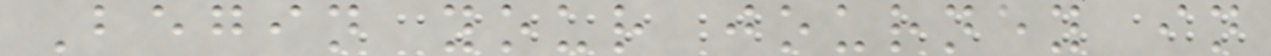Begin your journey in
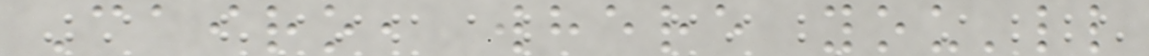Cairo, where you'll
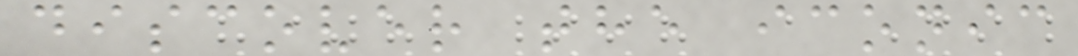discover the iconic
